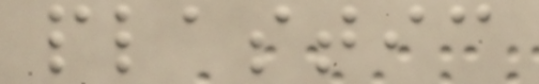plastic
